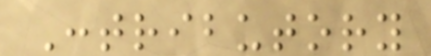Contributory
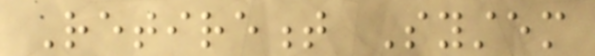Retirement System
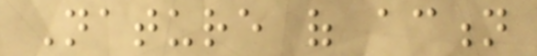Nature of action
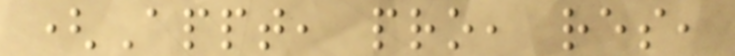(Appt, pro, res,
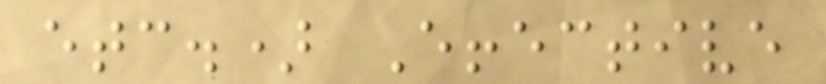etc.) Effective
